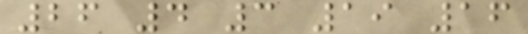26 4 3 19 16
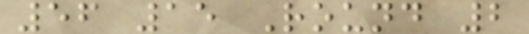56 15 Round 2
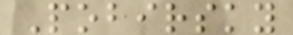Pobirsky
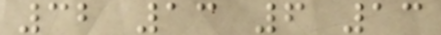32 13 6 13
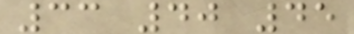33 40 45
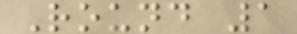Round 1
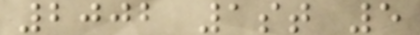2002 1st 5
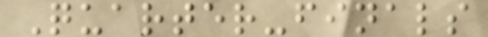Quarter-finals
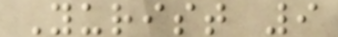Yurist 9
